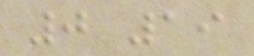0 19
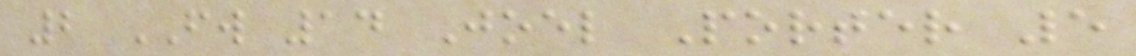2 FW 14 Joel Porter 5
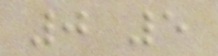0 5
